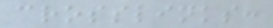crosslinks:
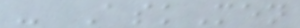- AskMen
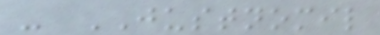- JUSTNOMIL
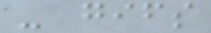- gifs
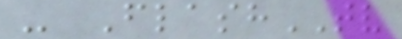- FlashTV
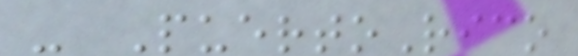- PuertoRico
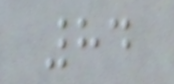84
